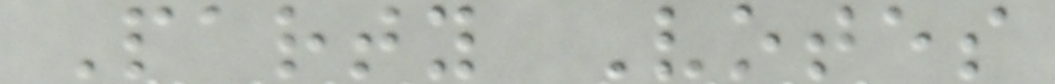Party Votes
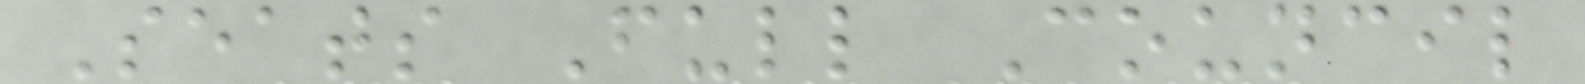Seats Full Council
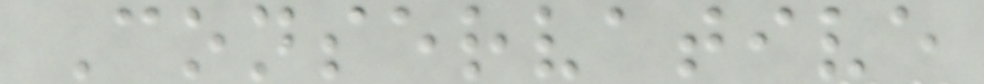Conservative
